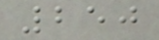250
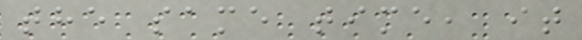the same time, it
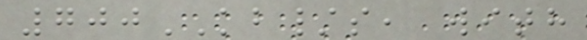700KB/s, with
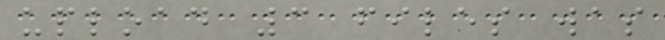upload 3 files was
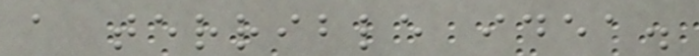a terrible idea.
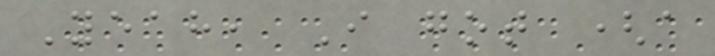Yeah, I got (a
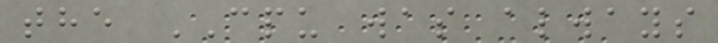the CPU was always
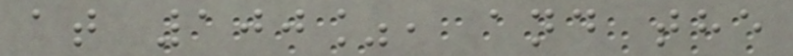at 100%, and the
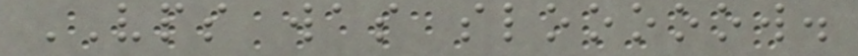VPS was slooooow.
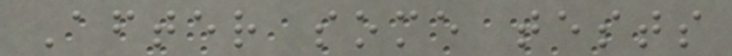After some tests
